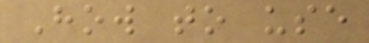How to use
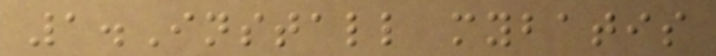1.Install mybatis
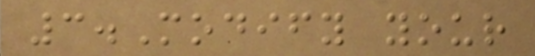3.Modify your
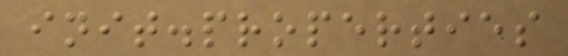init.properties
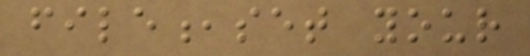file,set your
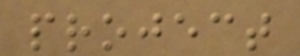project
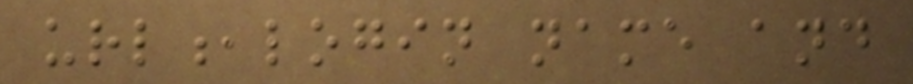url,login name and
